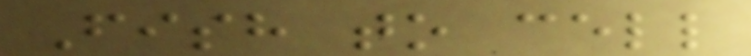Fish to cell
